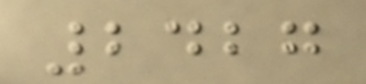2427
